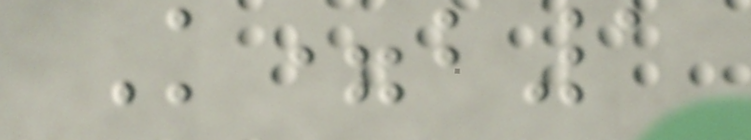K=b1
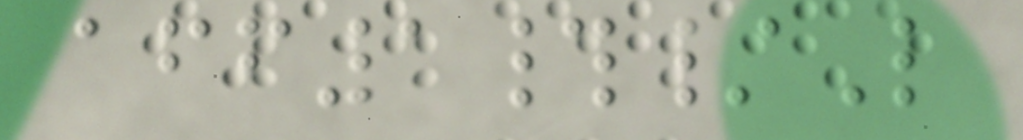aff1#/L
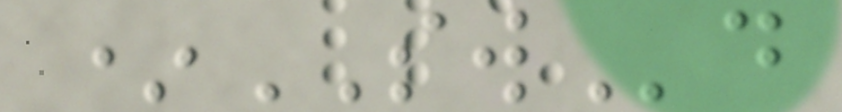*SWd
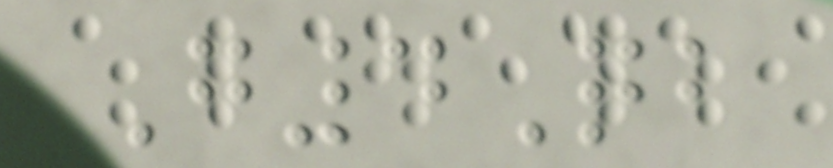G4Qb
